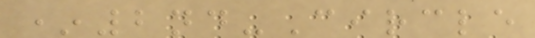*2nd-Circle
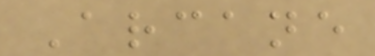Arcane
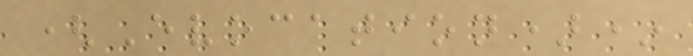(Evocation)*
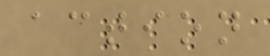action
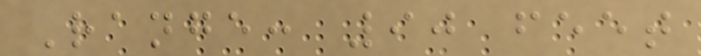Range: 90 feet
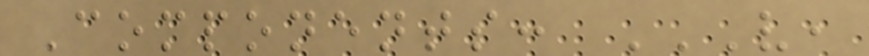Components: V,
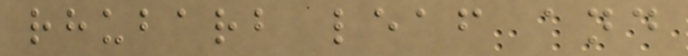rhubarb leaf and
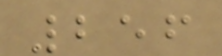256
